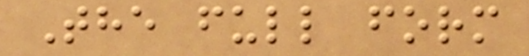The full form
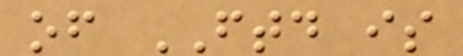of FTD is
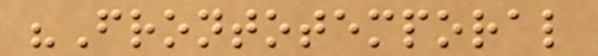"Frontotemporal
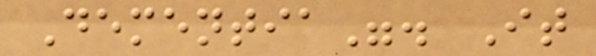Dementia". It
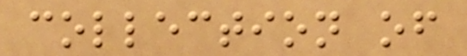collection of
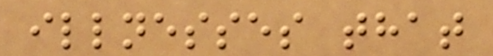illnesses that
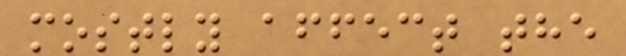mostly affect the
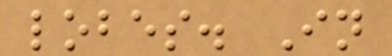lobes. In
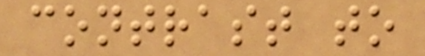contrast to
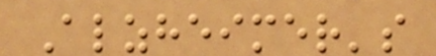Alzheimer's
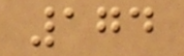174
